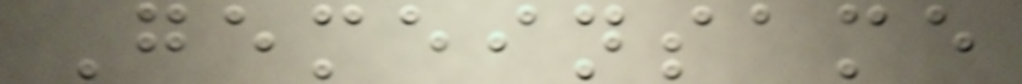Gemeinsame
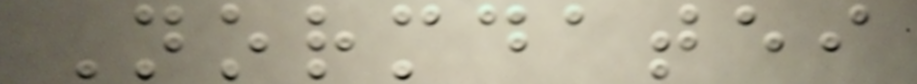Normdatei
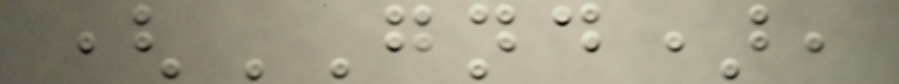(GND),
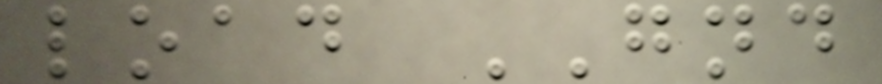load GND
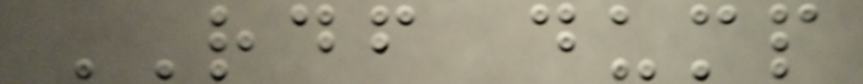RDF dump
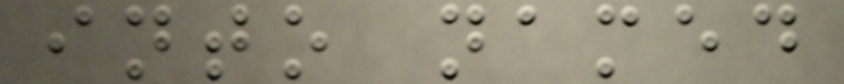into named
